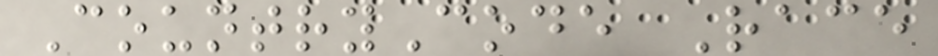CountryCode Race
